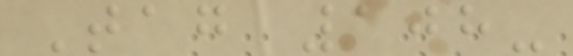Tag 108-
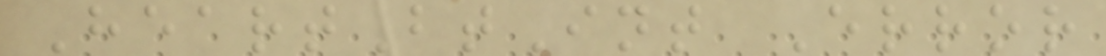HeartBtInt Error
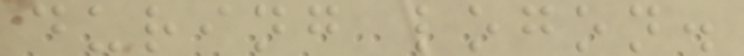during logon.
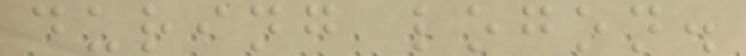during logon.
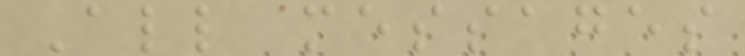All messages
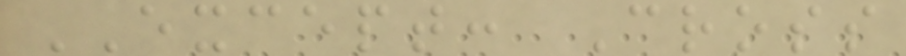EXCEPT: Cross
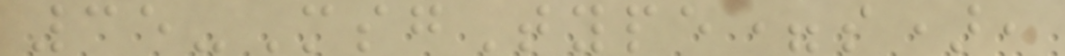35-MsgType=s),
